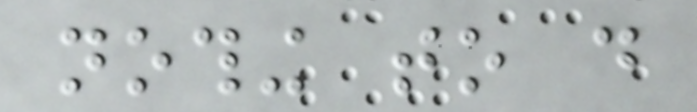nothing to do
